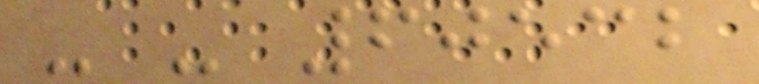- - 60532
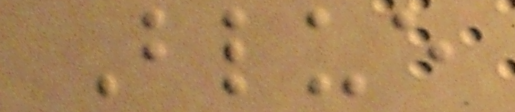Blue
